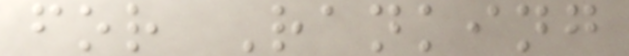for Ranking
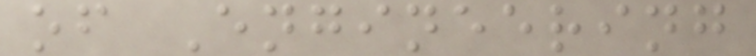of Engineering
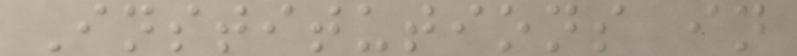Institutions in
